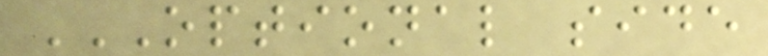OPTIONAL SIDE
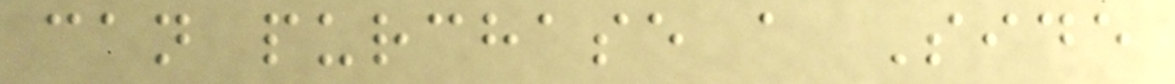can purchase a Side
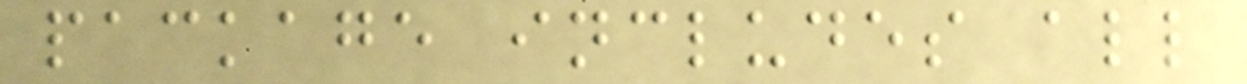package includes all
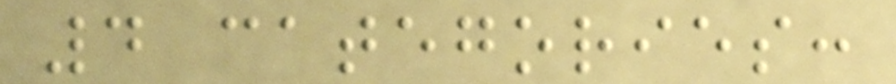4 categories:
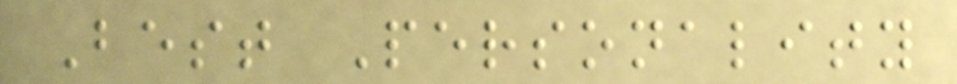Best Personality
